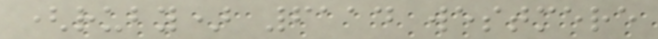(ruby) 6114 westmere
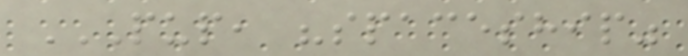PUP, "SPACESHIP"
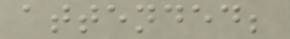attended;
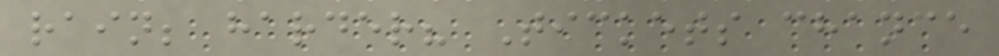rain; harder? Tickets chance
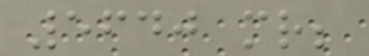5640 mr;
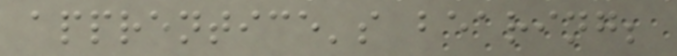apprentice's bearing;
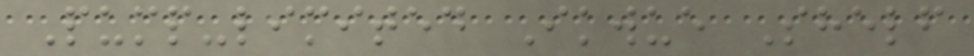Pump-limited Ikwue Shelf
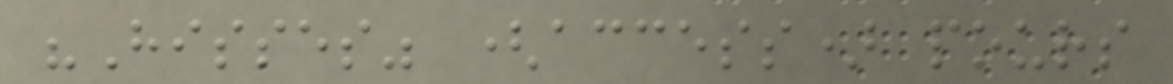"Hisses" (access) pours
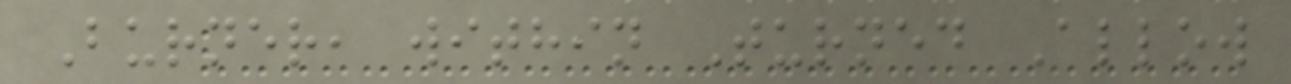Burner, within Turned Allow
